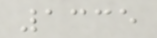1335
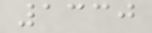1330
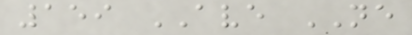159 AVE NE
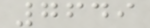7649
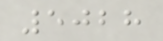5028
